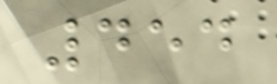454
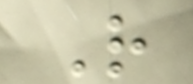R
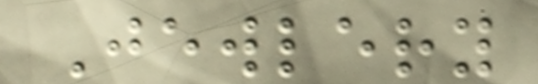Jewlery
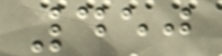450
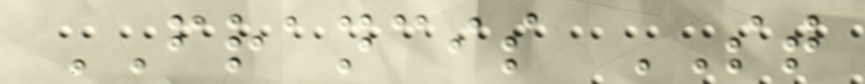FRANCIS ST
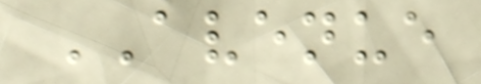AVENUE
